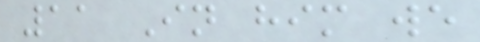11 In him we
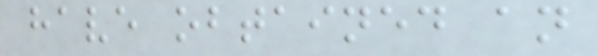have obtained an
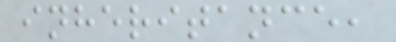inheritance,
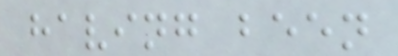having been
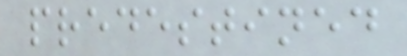predestined
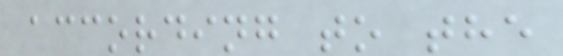according to the
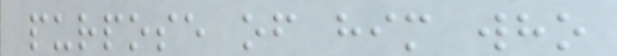purpose of him who
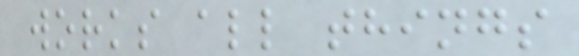works all things
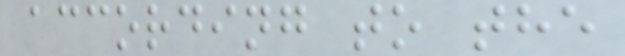according to the
